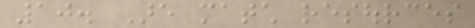10. Are match resources
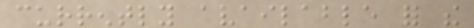currently available for the
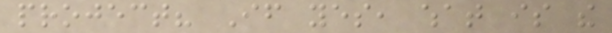project? If yes, what is the
